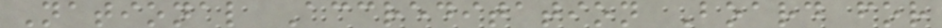National Accreditation Board for
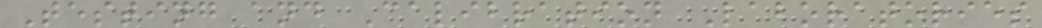Testing and Calibration Laboratories
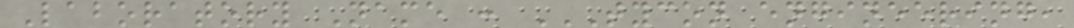Laboratory Name : TYCON ENGINEERING,
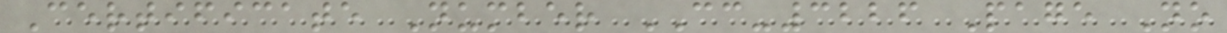Certificate Number CC-3226 Page No
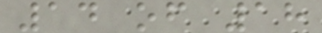14 of 18
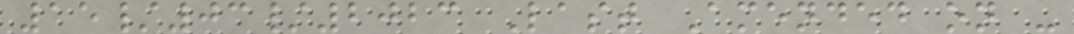15/03/2023 Last Amended on -
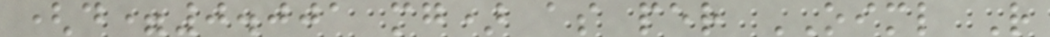(d=0.001 mg) as per OIML R
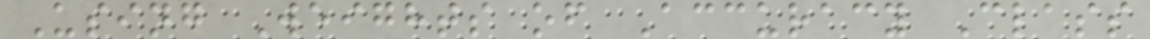Using Weights of Accuracy Class
